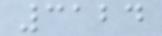3124
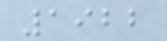1922
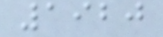1920
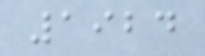1924
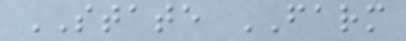STATE FARM
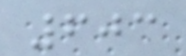603
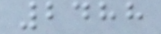2488
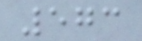573
